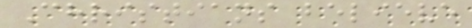Christians believe
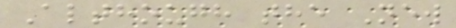Although the New
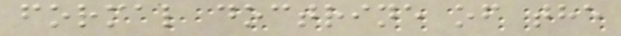formal doctrine of the
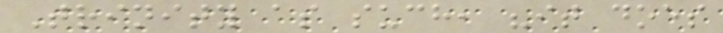Trinity as such, "it does
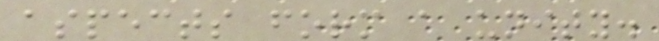aspects form a unity.
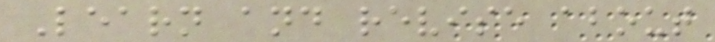Learn and revise about
